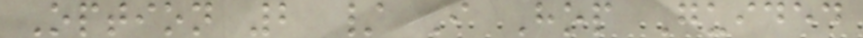Option 2 / I Hop Guided
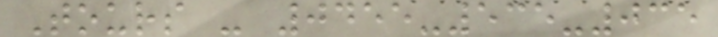Tours - 0455-535-035
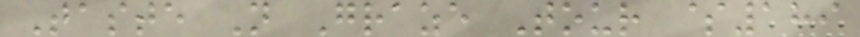Taste N Graze Tour $189
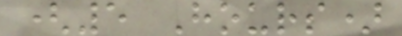(5 Hours)
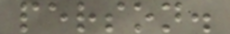person.
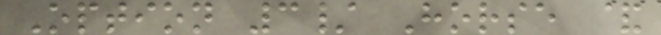Option 3/ Horse &
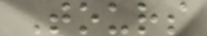Tours
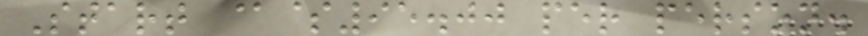Start @$95.00 per person.
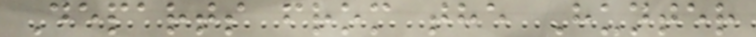Departs from the Hunter
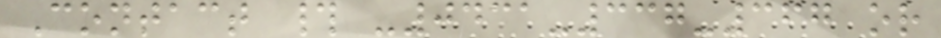Contact # -0431-337-367 or
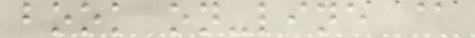book on-line @
